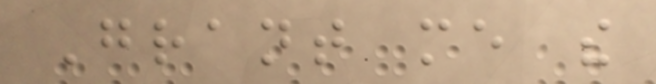Grant me the
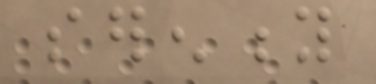serenity
